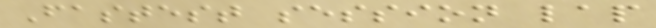Fastest session lap
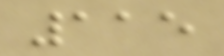115
